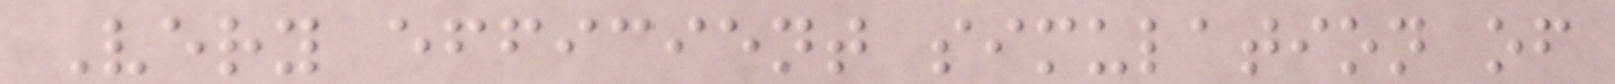Very efficient simulation of
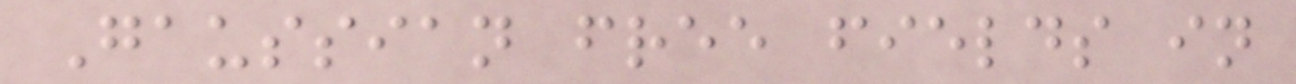Gaussian free fields in
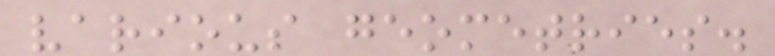various geometries.
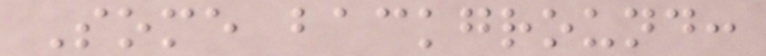Some background:
